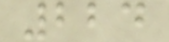224
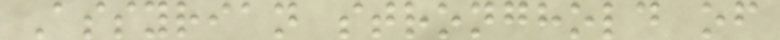Assyrian stronghold of
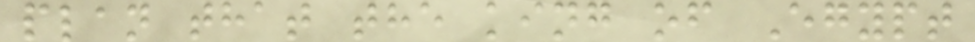plan that the king of Egypt
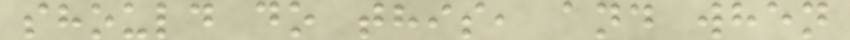should do this, and when
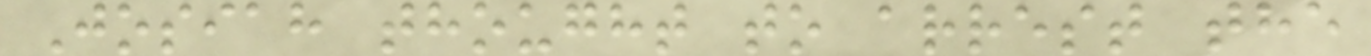Josiah thought to arrest the
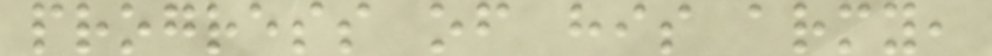progress of his army,
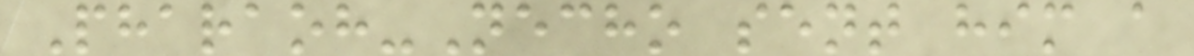Pharaoh-Necho sent him a
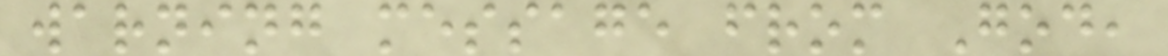warning message from God,
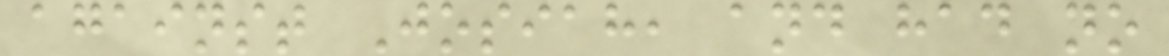against Josiah, and had no
